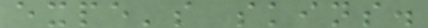expe's skins.
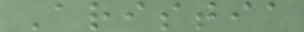Aristia
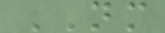NM
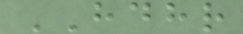HDHR
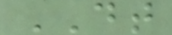DT
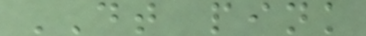DT pink
